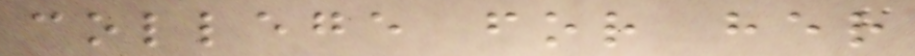college for her
